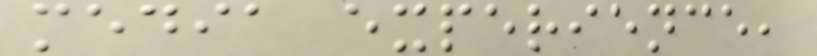media experience,
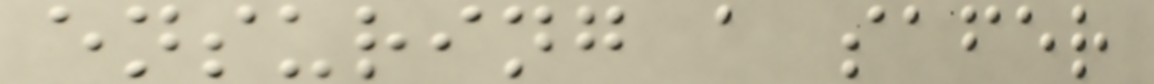ensuring a safer
